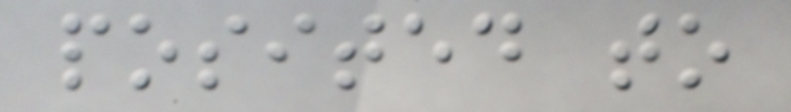posited to
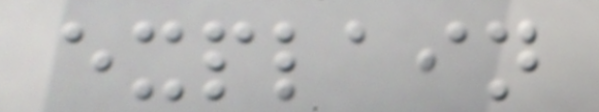explain
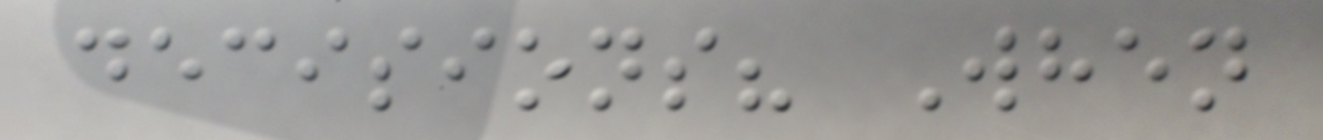decisions? When
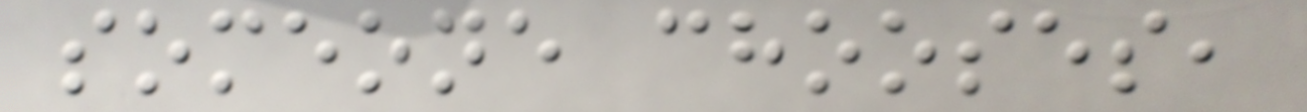someone chooses,
